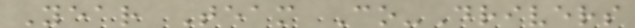Year Team Co-Drivers
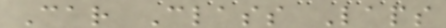Car Class Laps
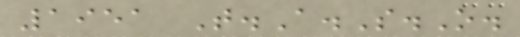1951 T.A.S.O.
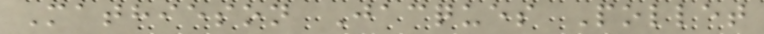Mathieson Jacques Pollet
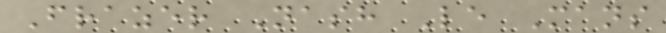Frazer Nash Le Mans
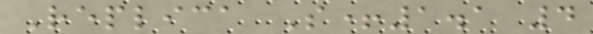Replica S+1.1 4
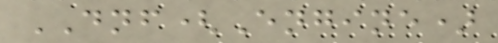DNF(Engine)
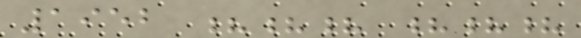1952 ??? ???
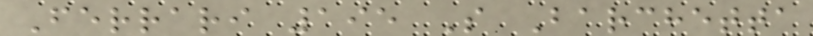Ferrari 195 S Barchetta
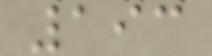193
